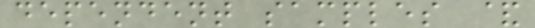dependent samples &
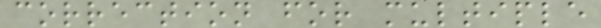correction for multiple
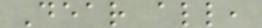Dear all,
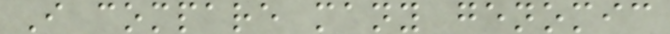I compare many genomic
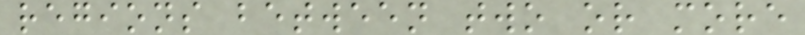regions between two or more
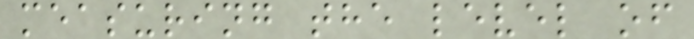measuring the level of
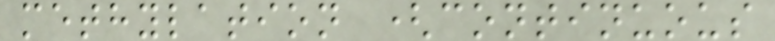methylation (continuous
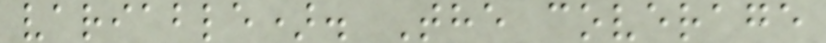variable). The coverage
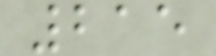215
